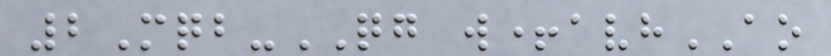2Mqb-QG w+avhAO
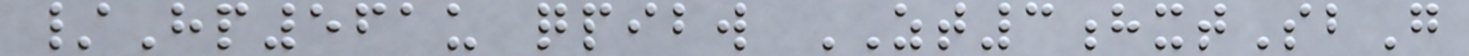/Hp561u qpibw ZT3hxtSbG
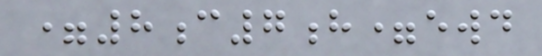=8c7h=ewd
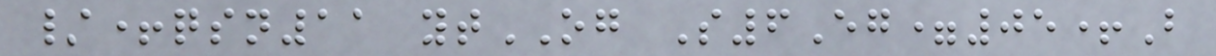/+qsn11 ytOG S6Eg=05+B
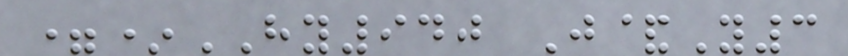=*HY940 J&Y3
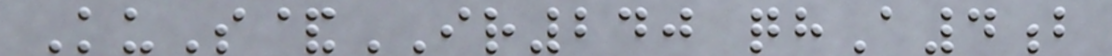KuS&IR240 qhA4b
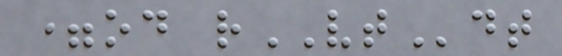=od rVTdt
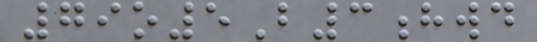79o5B3hwd
